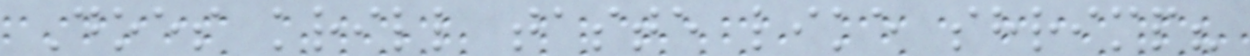Does krill taste like shrimp?
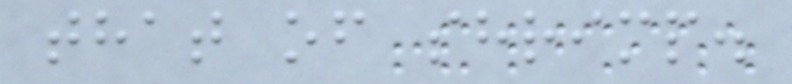that of shrimp.
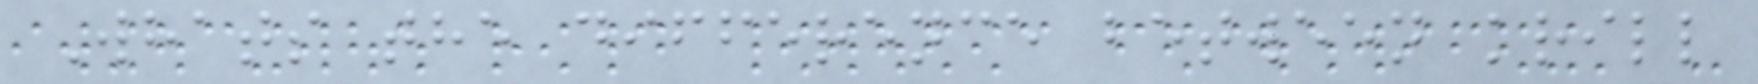Whats the difference between krill
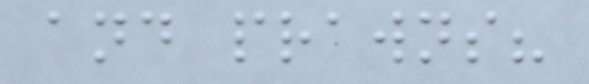and prawns?
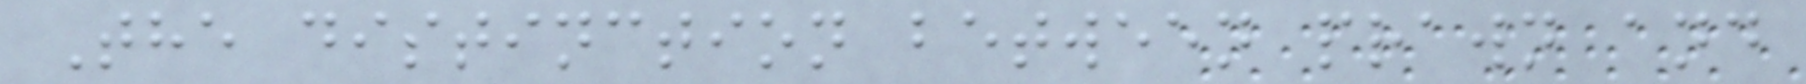The distinction between prawn and
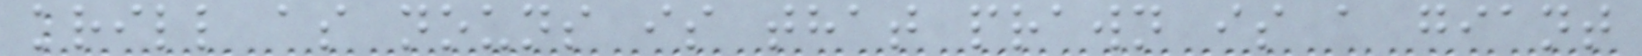krill as nouns is that prawn is a giant
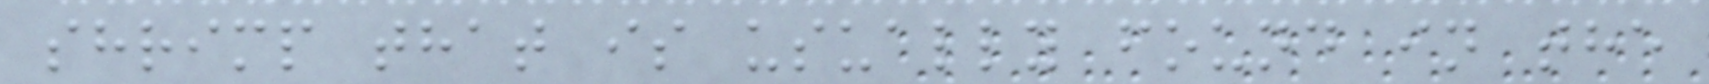shrimp that is usually found in the
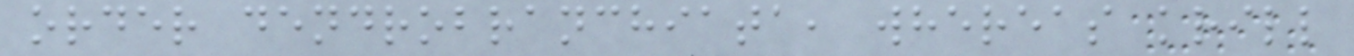order dendrobranchiata, whereas krill
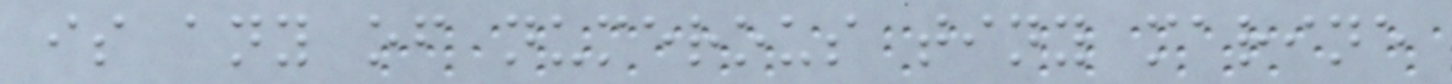is any of numerous tiny marine
